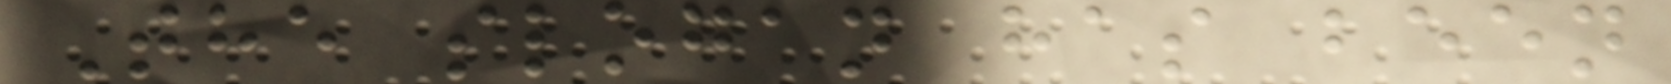The slogan has been
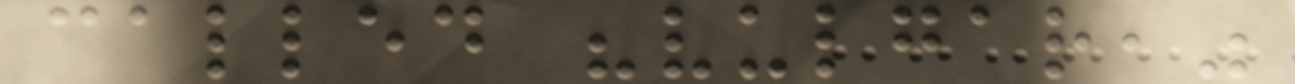called "vulgar,"
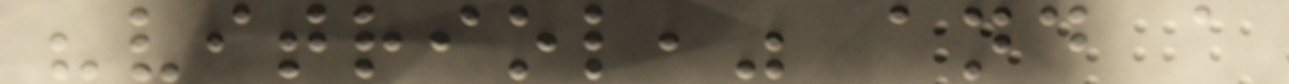"vitriol," and a
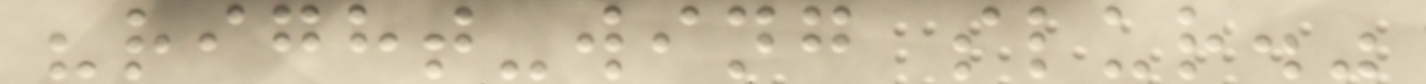"right-wing slur."
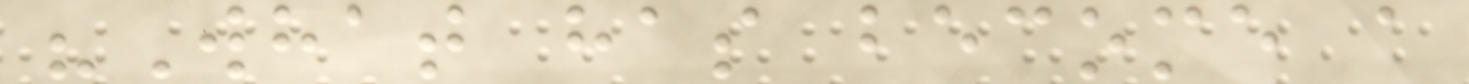"What has become a
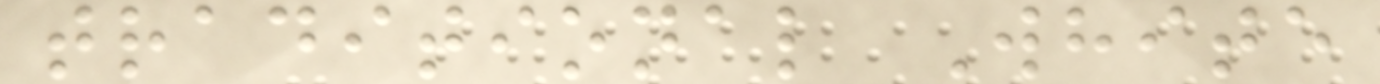traditional White
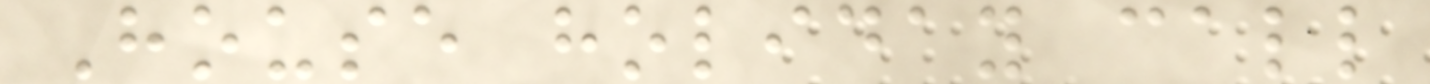House holiday call
